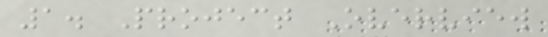1. Project Overview
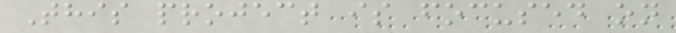This project is focused on
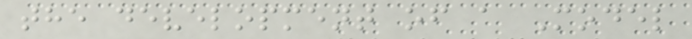the development of a Model
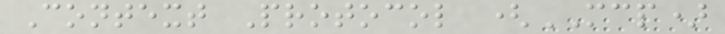Context Protocol (MCP)
